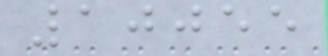10055
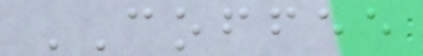COFFEE
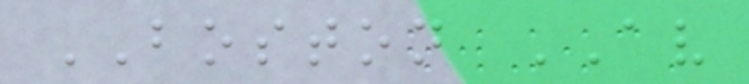BOSTON AV
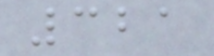321
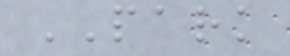PARK
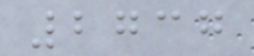2737
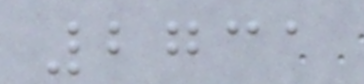2731
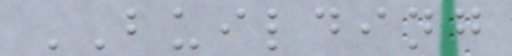BUILDING
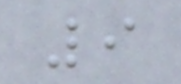9
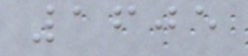1605
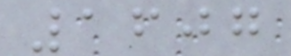1607
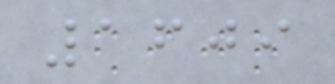1609
